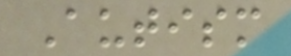Autism
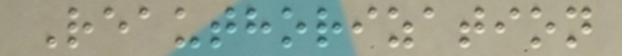Reauthorization
